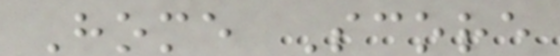Home Score
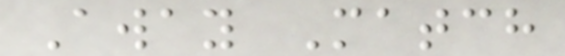Away Match
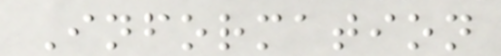Information
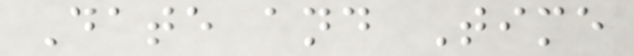Date and Time
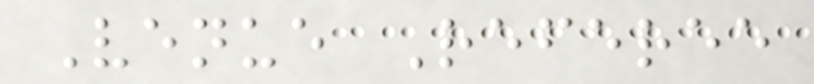Venue Referee
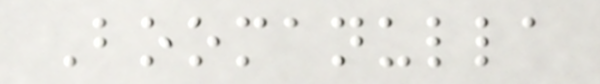Boomanulla
